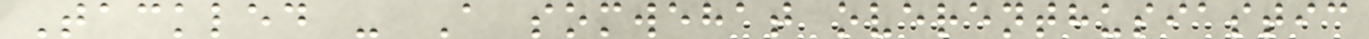Tackled - A somwehat overenthusiastic
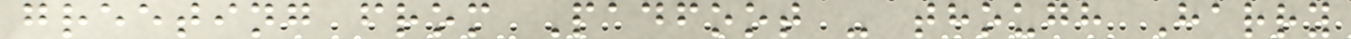greeting from Padfoot - though Harry
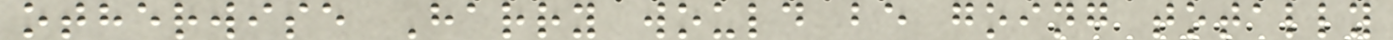otherwise Harry would be going totally
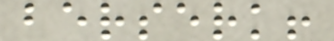berserk!
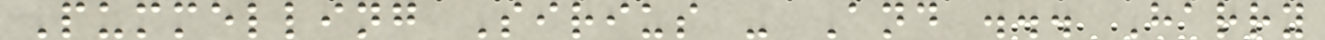Pummelling Sirius - And ... Harry
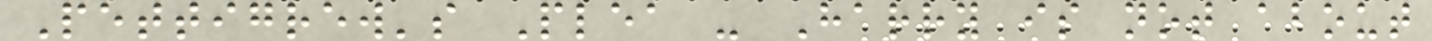Pettigrew's Plea - Harry is not about
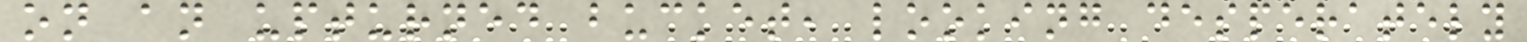on an upturned bucket, looking desperately
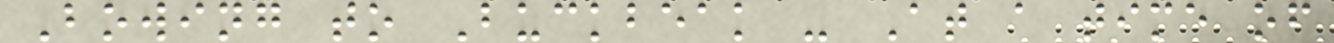Bowing to Buckbeak - At a time of
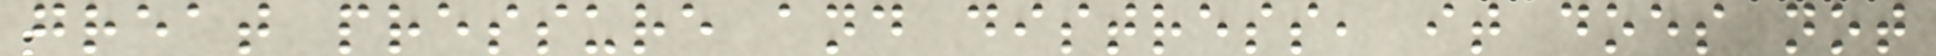great pressure and distress, it does not
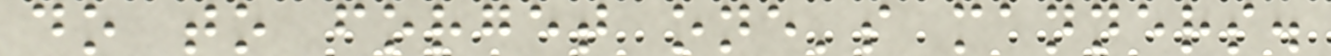do to forget one's manners.
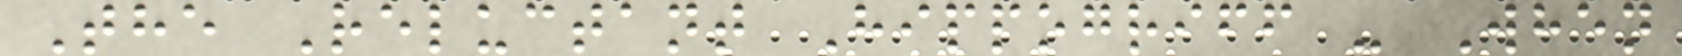The Reluctant Hippogriff - When
